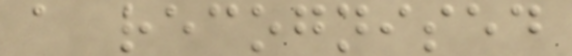a recognised
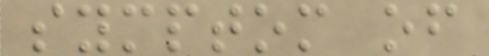symptom of
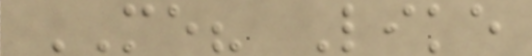ME? Like
